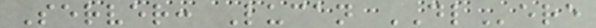Server: Lucan DLere
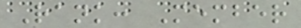Rank: Member
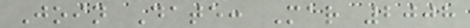Join Date: Mar 2008
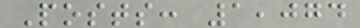Posts: 1,074
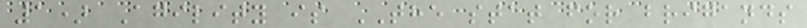1) Agility is THE stat for brigands
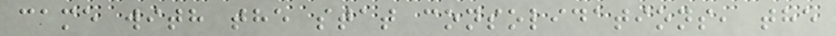came with the stat consolidations, the
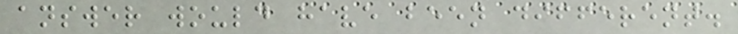answer would have been different.
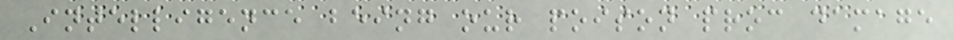Intelligence being our poison proc damage
